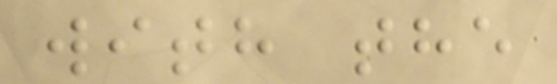with the
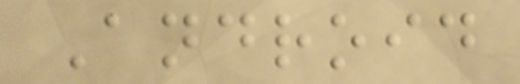Android
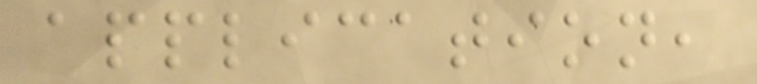application,
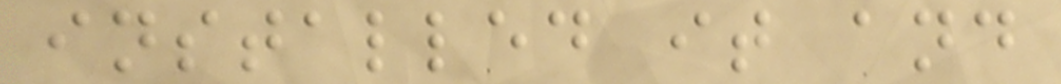installed it and
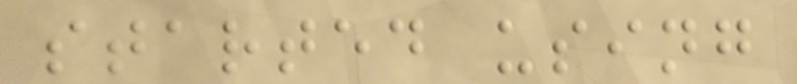started using
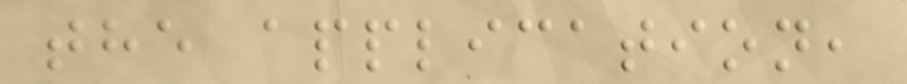the application,
